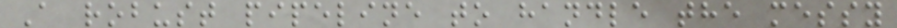A robust pipeline to handle the messy
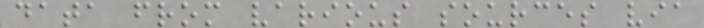data from various sources via
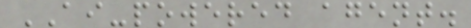AI-powered agent.
